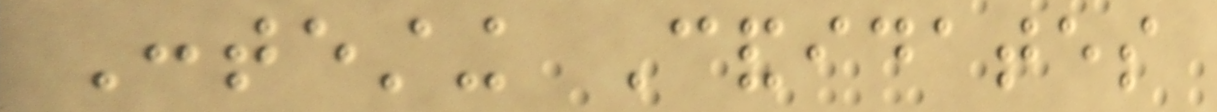Contesting Candidates
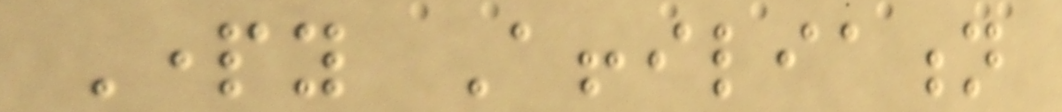Party Affiliation
